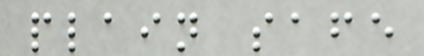plain safe
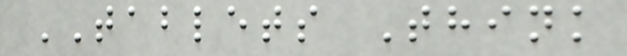TABLETS Think
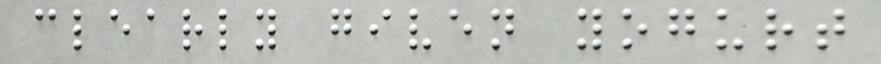clearly given yogurt
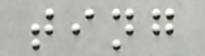ting
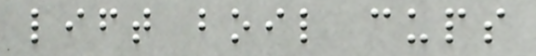lift boil cups
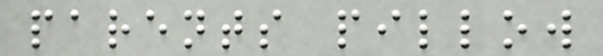parents pillow
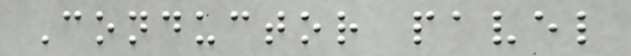Conductor pavel
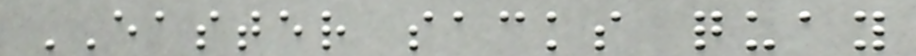EASTER sacks quay
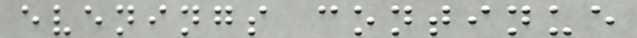evenings continue
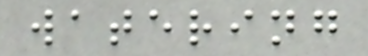watering
